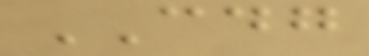CDG
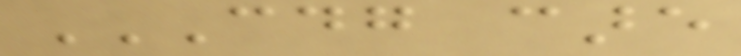CDG CARE
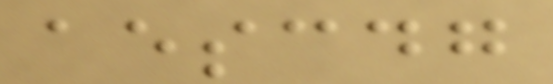aescdg
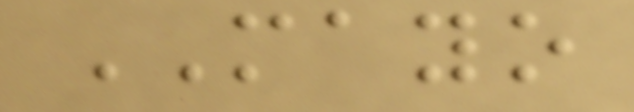MAYO
